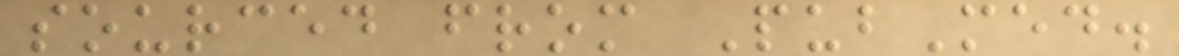sourced from PubMed.
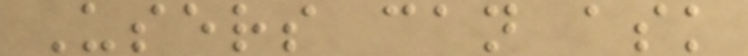Users can ask
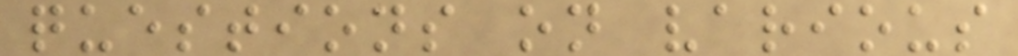questions on various
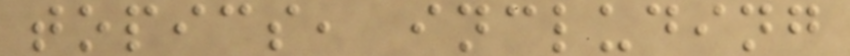topics, including
